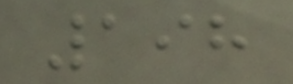198
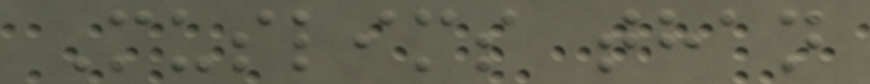Muslims than
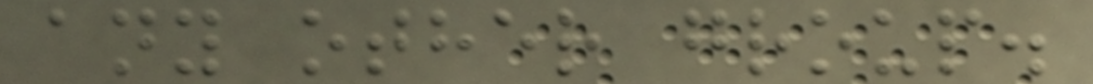any other group.
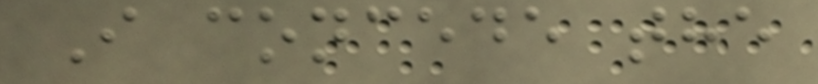I concede the
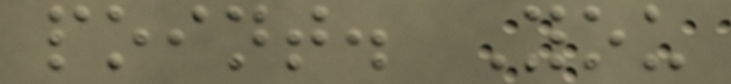point. You
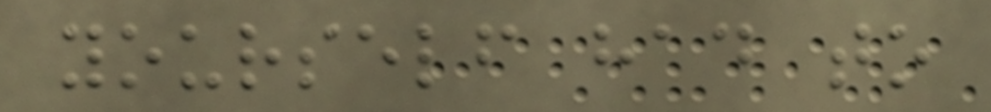yourself had to
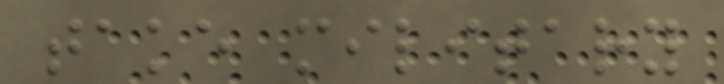take military
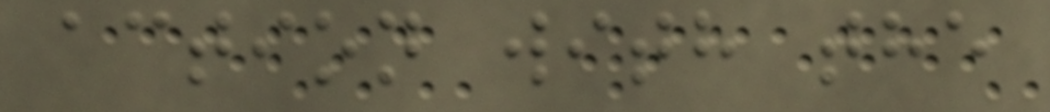action with the
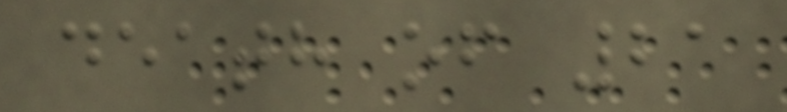death of 21
